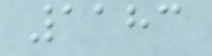1183
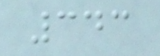343
